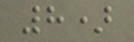8)
